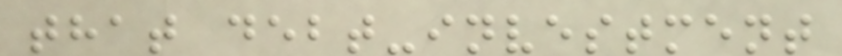that debt-investment
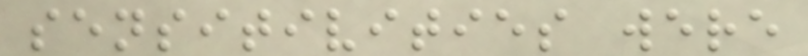sensitivities were
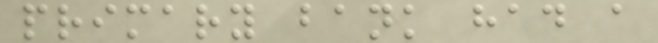primary bank had a
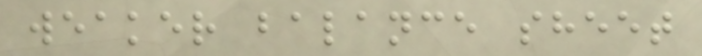weaker balance sheet
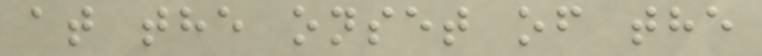at the onset of the
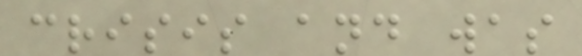crisis and was
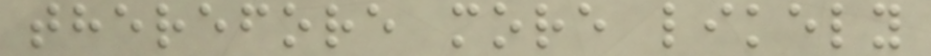therefore more likely
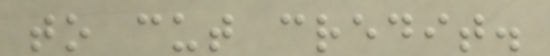to cut credit.
